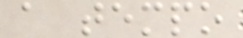a tempo
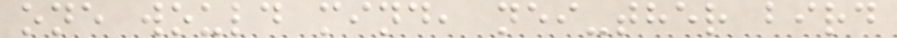one would mind, nei-ther bird
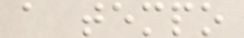a tempo
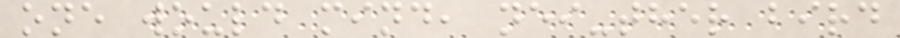one would mind, nei-ther bird
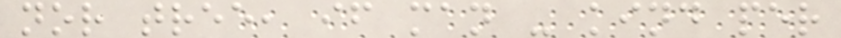nor tree, if man - kind per
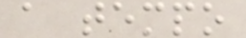a tempo
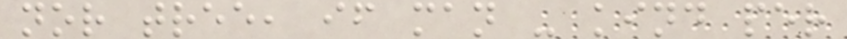nor tree, if man - kind per
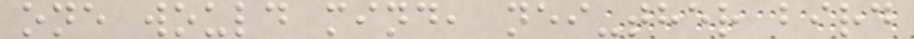one would mind, nei-ther bird
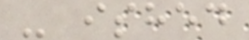- ished
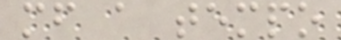mf a tempo
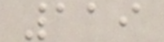119
